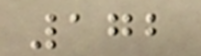172
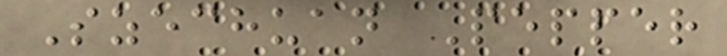Szechuan Pepper
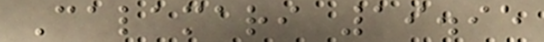Calamari 19.95
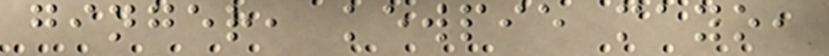ginger, kewpie mayo,
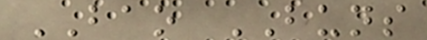BAO BUNS
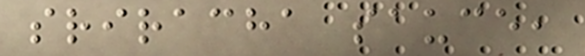sriracha sauce,
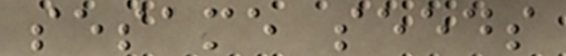sesame seeds
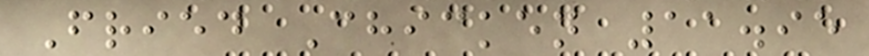Fried Chicken 11.95
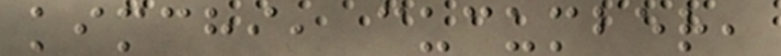kimchi, cucumber,
